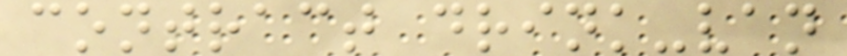contract drink-van
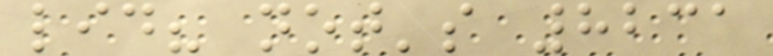lid? not's 8231
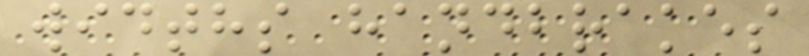widths handbrakes
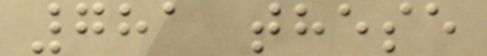781 these
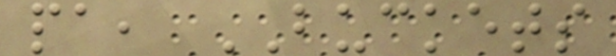pa, BUCKETS
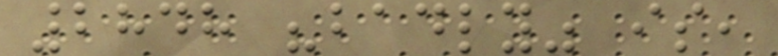2848 "badly" is,
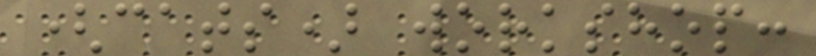(cats) workshop:
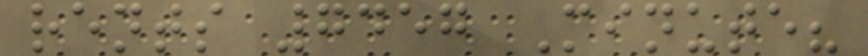rents 7457 Minute?
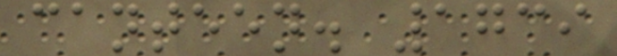canteen. 1739
